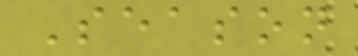Season
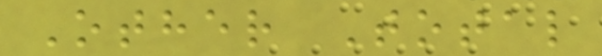Other Total
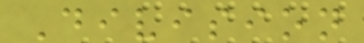Division
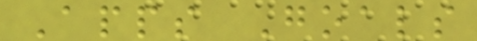Apps Goals
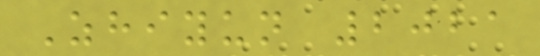Zhiyun 2021
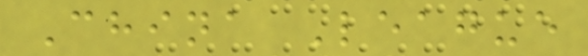China League
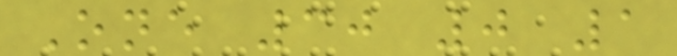One 30 0 1
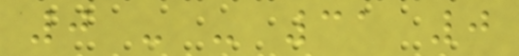0 - - 31 0
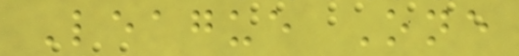League One
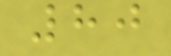80
